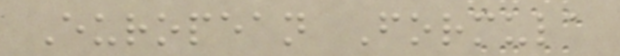European Formula
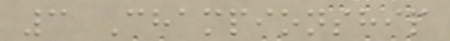3 Championship
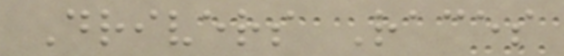Drivers Races
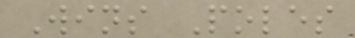Wins Poles
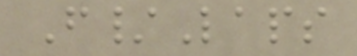F/Laps
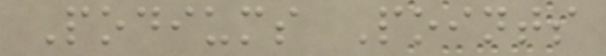Podiums Points
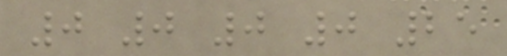0 0 0 0 25
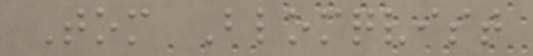Tom Blomqvist
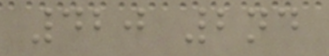420 2nd
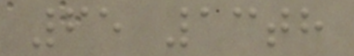65 13th
